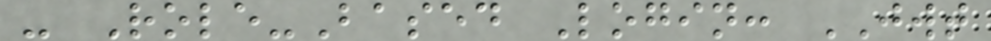- Role-Based Login: JWT
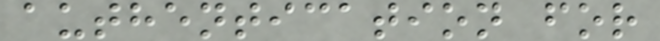authentication for
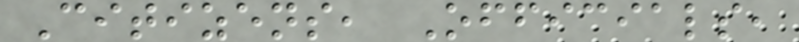Citizens, Officials,
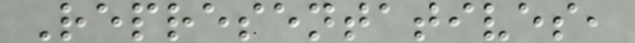Representatives,
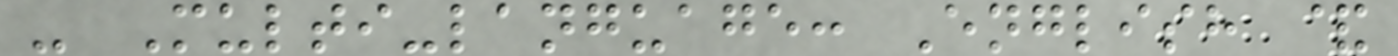- Multi-language: English &
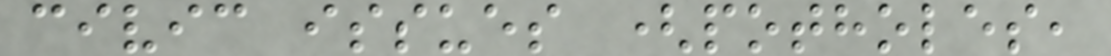civic issues (potholes,
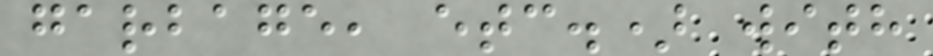garbage, etc.) with
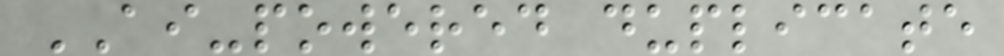AI-powered duplicate
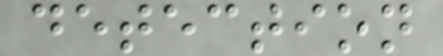detection
